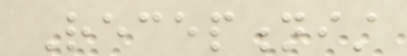Receptionist
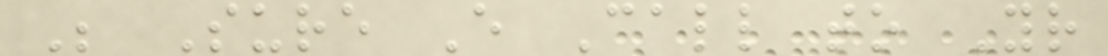Be Sure Every Call to Your
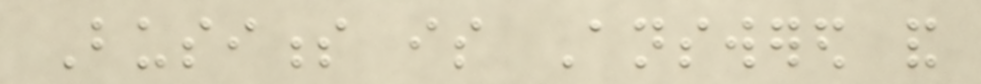Business is Answered and
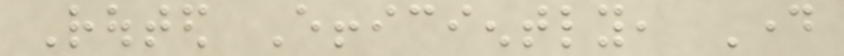Routed Efficiently, Day
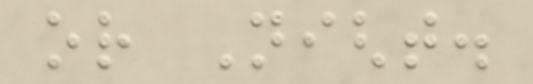or Night.
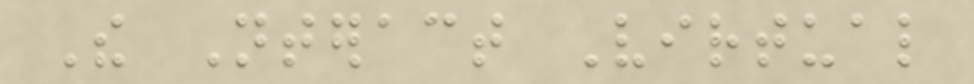The Nteract Virtual
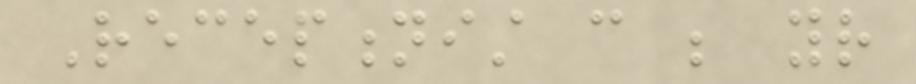Receptionist can be your
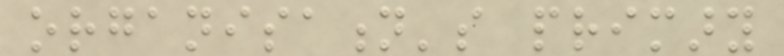organisation's primary
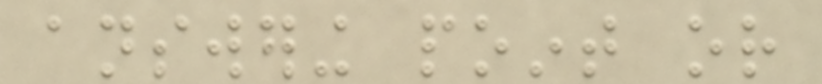answering point or
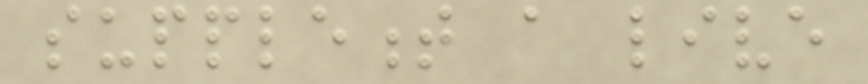supplement a live
